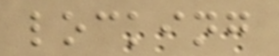locking
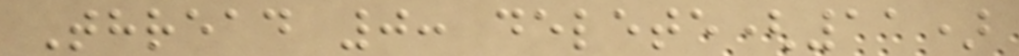Thread 0: delete(11)
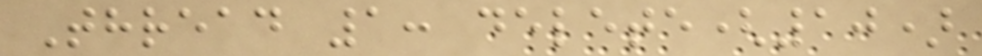Thread 1: delete(10)
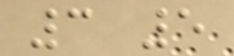3 5
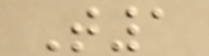T1
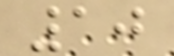10
